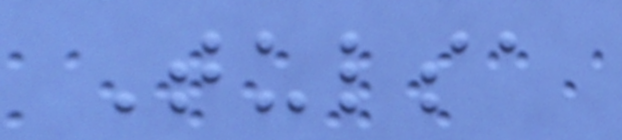Tulsa
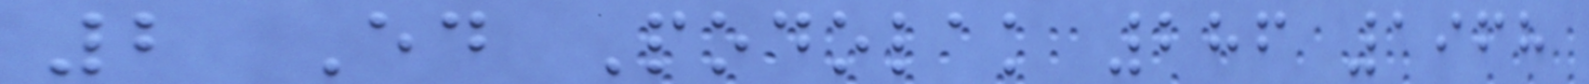2 Ed Podolak 286 1968
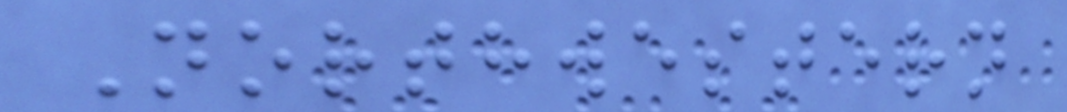Northwestern
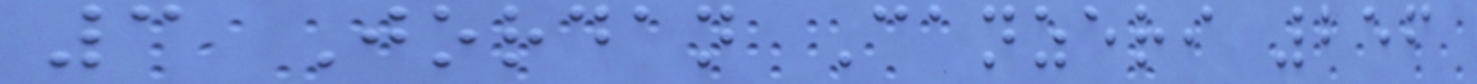3 Jordan Canzeri 256
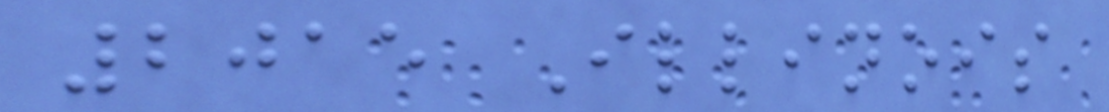2015 Illinois
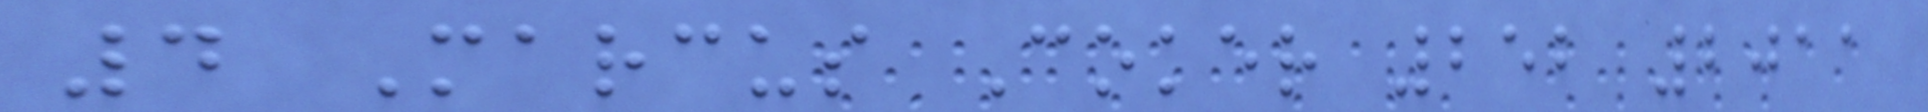4 Marcus Coker 252 2011
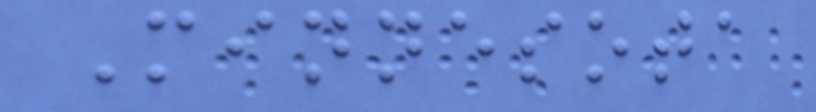Minnesota
